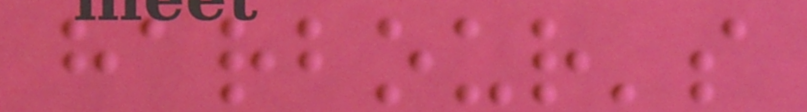harbour's
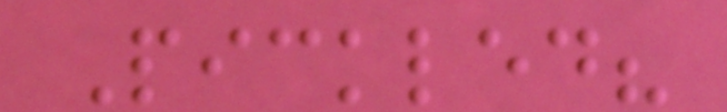Pickled?
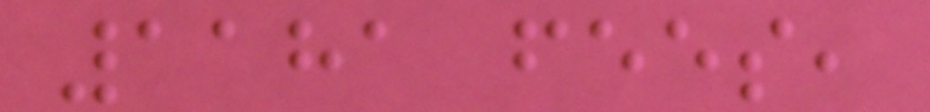1181 fees,
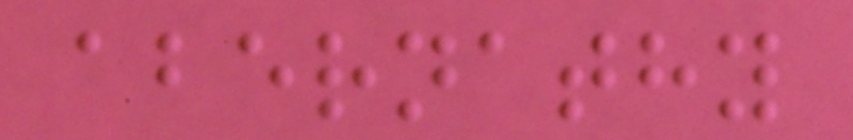abernathy
